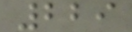229
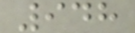948
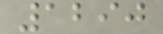1290
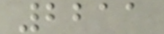2211
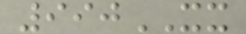990XX
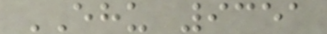EHU 9351
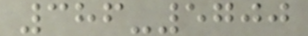386-5700
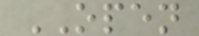OPEN
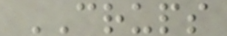CRUPS
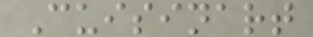Cuisinart
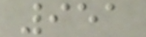951
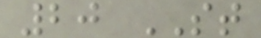20 ST
